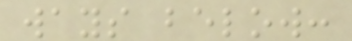ways below:
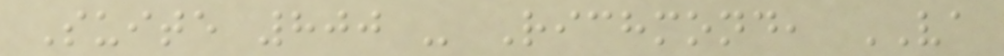Suite 800 - Richmond, VA
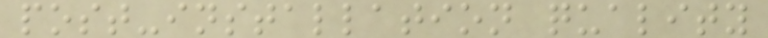post-installation quality
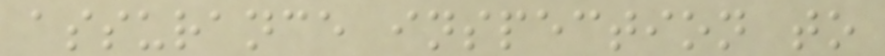assurance inspection to
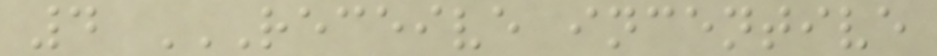4 RECEIVE INCENTIVE
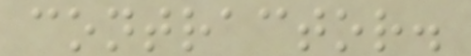contractor.
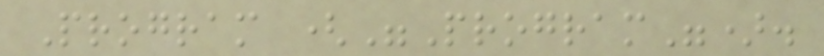Program ("Program").
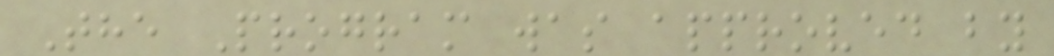The Program was approved by
